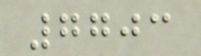7703
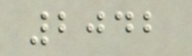2042
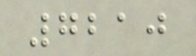7210
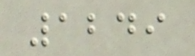1249
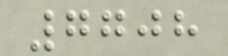7708
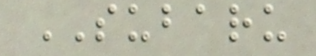SUBARU
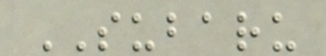SUBARU
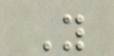Y
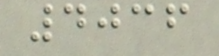4036
